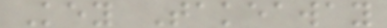Key Takeaway
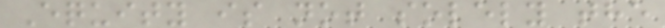Equity is not solely the
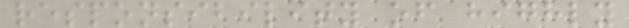responsibility of highly
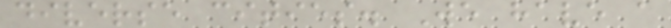diverse cities. We have a
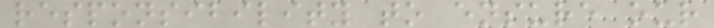responsibility to ensure our
